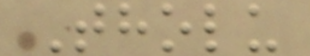Tholu
